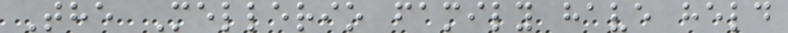The Mellerio family have held
